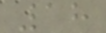18
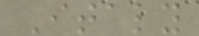Italy
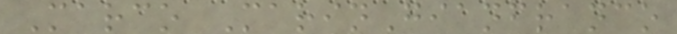Marco MarinGianfranco
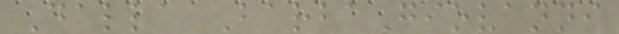Dalla BarbaGiovanni
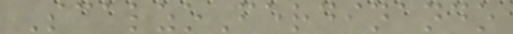ScalzoFerdinando
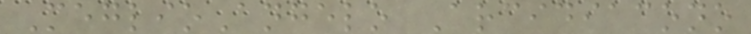MeglioAngelo Arcidiacono
